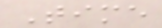Time
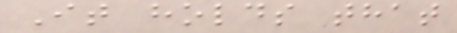It holds that
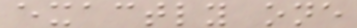exactly one
